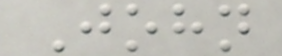John
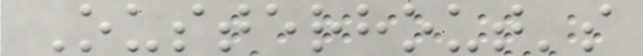Ousterhout's
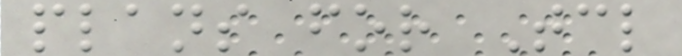plans for Tcl
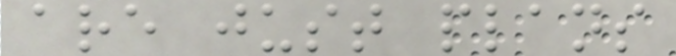are just plans
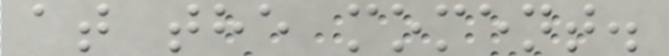at the moment.
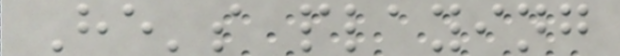He's playing
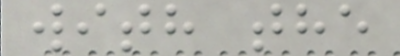with the
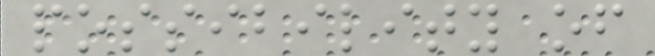possibility of
